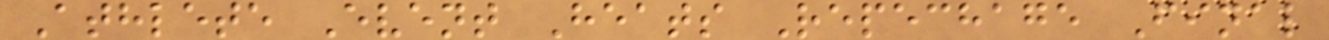Athlete Event Heats Repechage Final
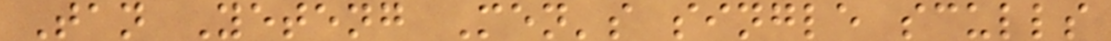Tan Yeteng Men's single sculls
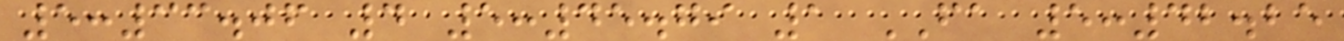5:33.06 4 5:45.79 1 FA 5:42.25
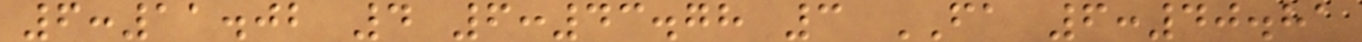6:11.02 4 6:43.78 3 FA 6:40.81
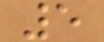5
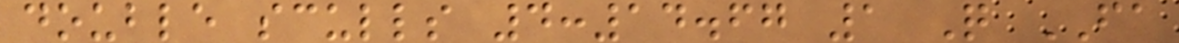double sculls 4:14.67 1 Q FA
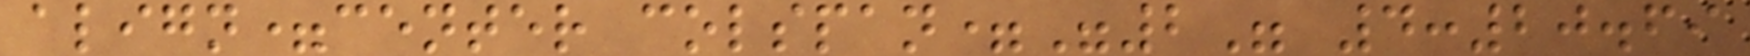align=center colspan="2" 4:20.69
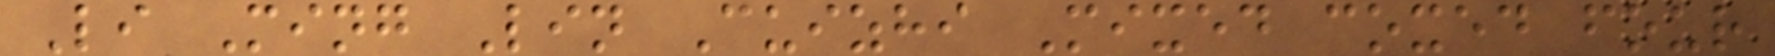Li Ming Lin Cuizhi Mixed coxed four
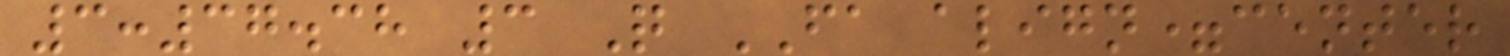3:37.38 3 Q FA align=center
